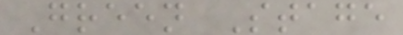Green Stage
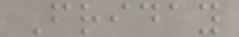Friday
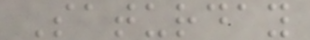Saturday
